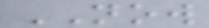NOW
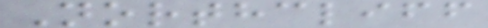Northcliff
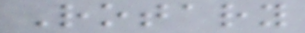Rotary
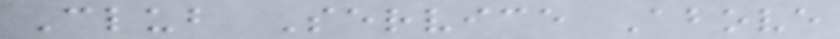Club Service Above
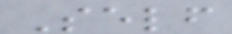Self
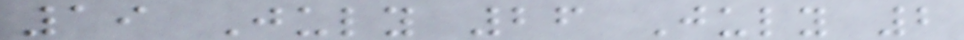19 July 26 July 2
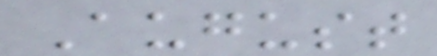August
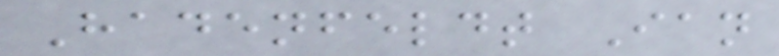Hadenfeldt Ian
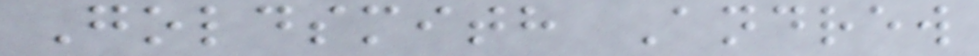Goldsmith Andrew
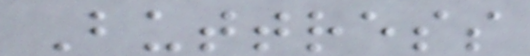Buttress
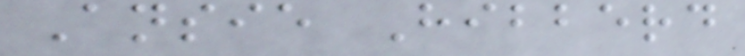Ansie Hibberd
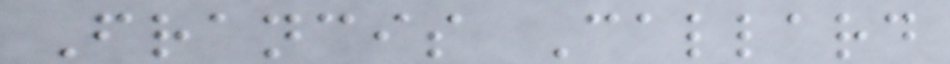Francis Callard
